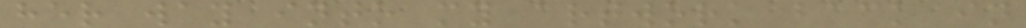her way into my artwork back in
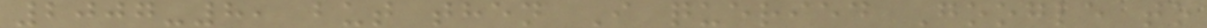2007-8, but then I queried Google to
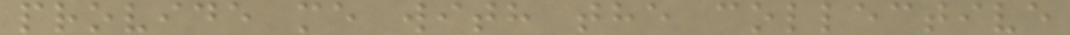provide me with the collective
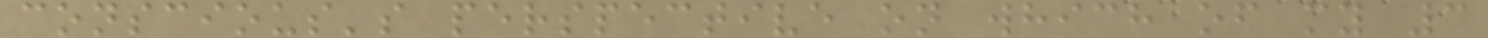conscious's perspective on which of my 3
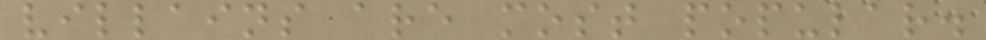villains are most popular.
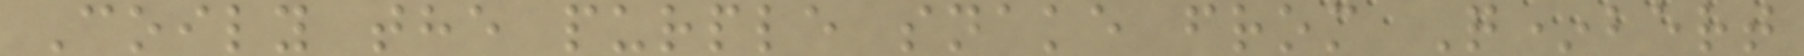Coily the purple snake from Q*bert
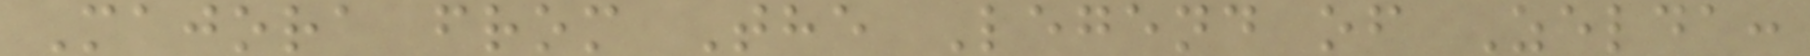Majora from The Legend of Zelda:
